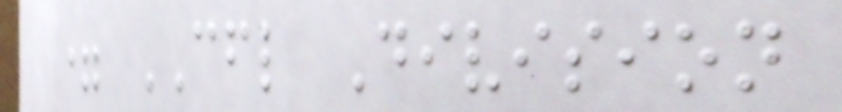= CFL Division
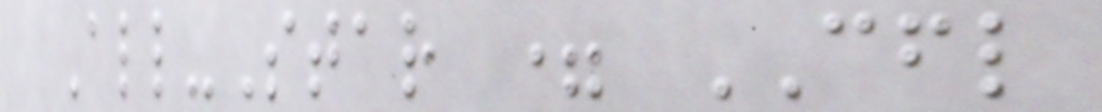All-Star = CFL
